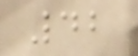42
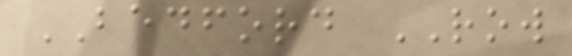BEDFORD ROW
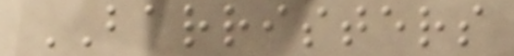BARRISTERS
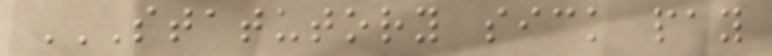STATUTORY SICK PAY
